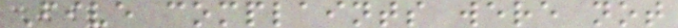Five complaints were not
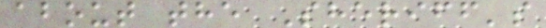about the Sheriff's
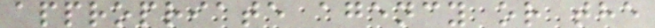appropriate agency or the
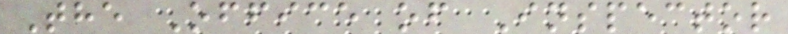The Office of Inspector
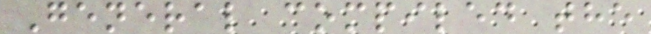General compiled the
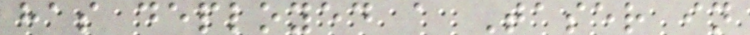has deployed a Taser in
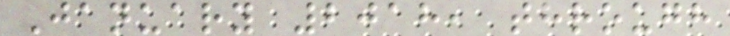January 2018, through
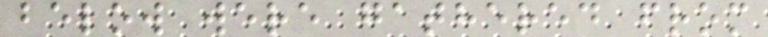below were gathered from
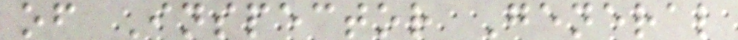of Inspector General
